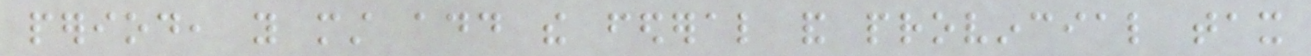period, you must add the federal and provincial tax
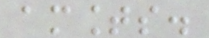amounts.
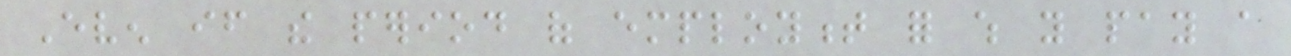Even if the period of employment for which you pay a
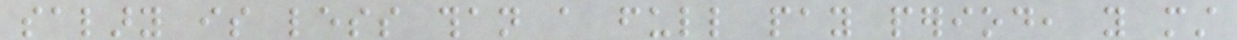salary is less than a full pay period, you must
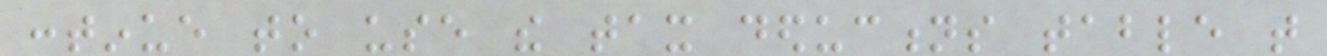continue to use the tax deductions table that
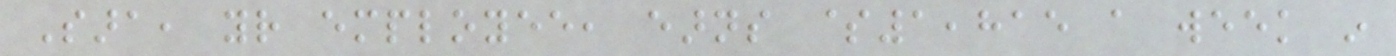Sara, your employee, earns $1,815 a week in
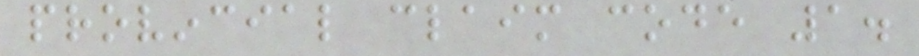provincial claim code 1.
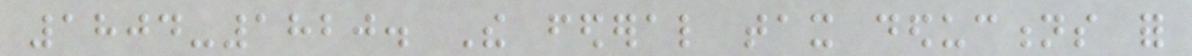1804-1820. The federal tax deductions for
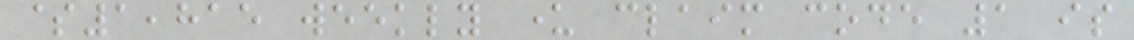$1,815 weekly under claim code 1 is
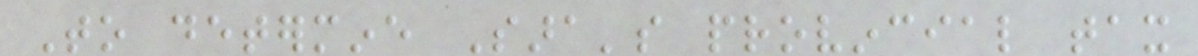To determine Sara's provincial tax
